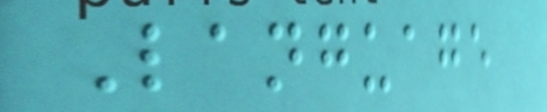Language
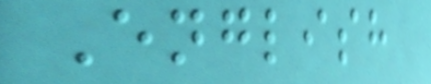English
